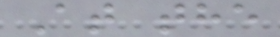At the
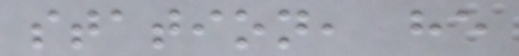station, he
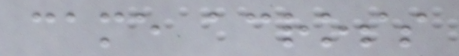came across
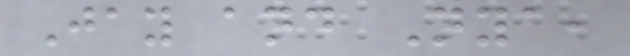Jay and Nya,
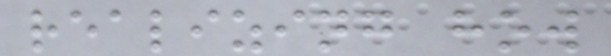realizing how
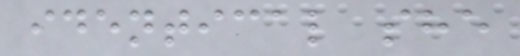identical she
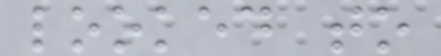looked to
